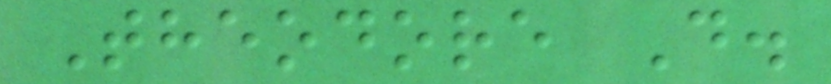Theodore D.
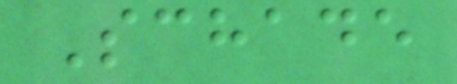Schade
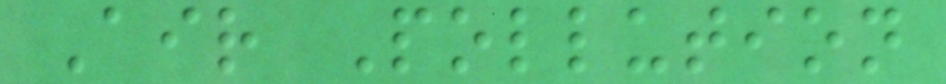Air Pollution
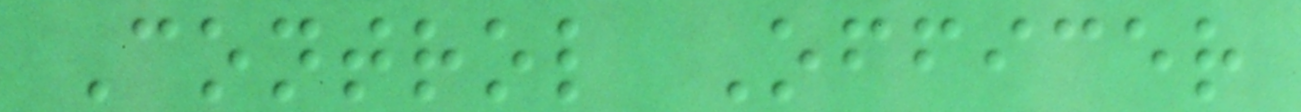Control Officer
